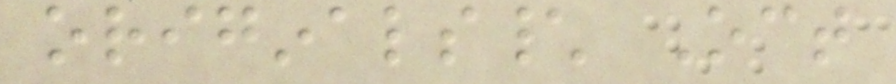originals\ Oct
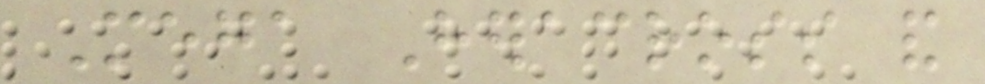Mega Heracross and
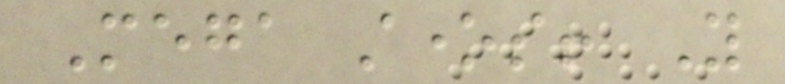Mega stones! You
